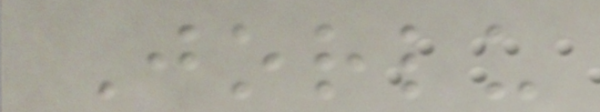Jorlu
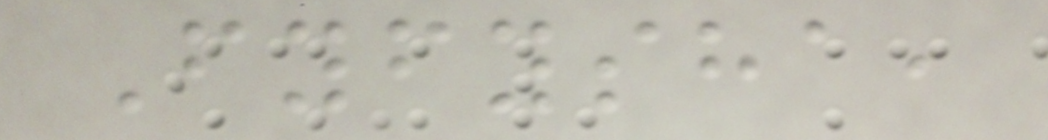Fyfysha,
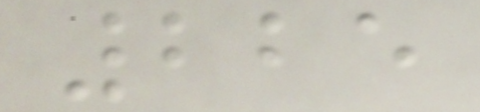225
